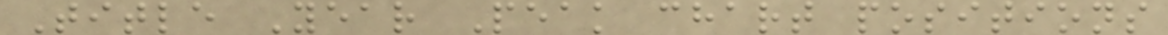Title Year Peak chart positions
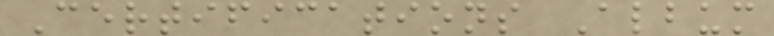Certifications Album
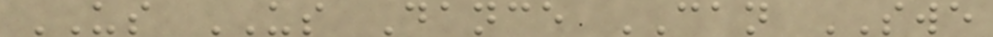US US Dance CAN SWE
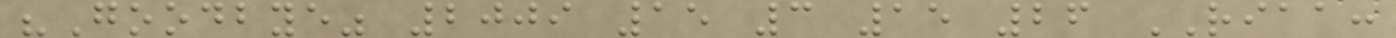"Goodbye" 2009 15 3 15 26 RIAA:
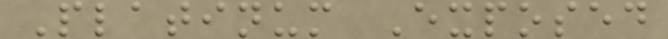Platinum Exposed
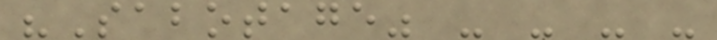"Sabotage" - - - -
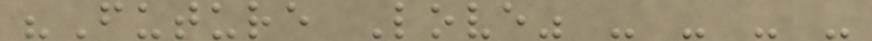"Future Love" - - - -
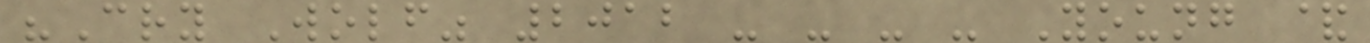"Cry Wolf" 2012 - - - - Young &
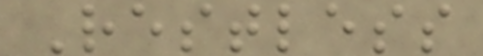Restless
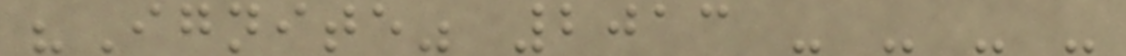"Ignite" 2013 - - - -
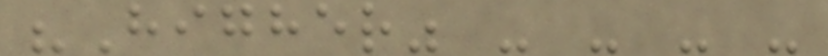"Higher" - - - -
